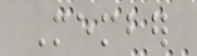Member
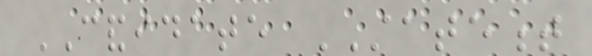CANDIDATE STATEMENT
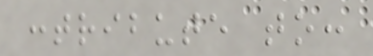contribute to:
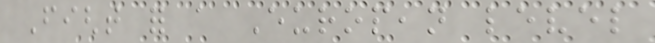Fight for a European level
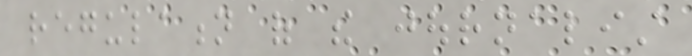regulation of the journalist
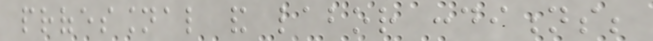professional and labor conditions;
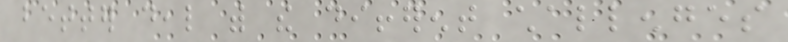better deal with the different challenges
